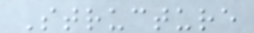Structure
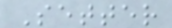Setter
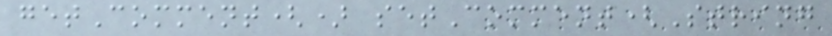getComment() setComment(String
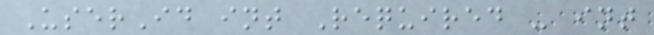UserId int Required - int
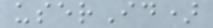userId)
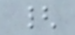{
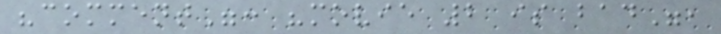"comment": "movie 2 is bad",
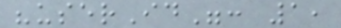"userId": 1,
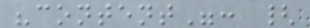"content": {
